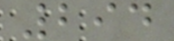294
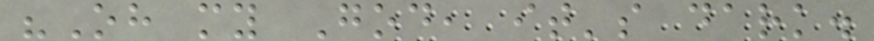"Oh my God, it's dark.
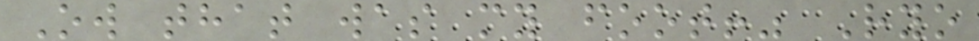Ow that was my foot!" Ryo
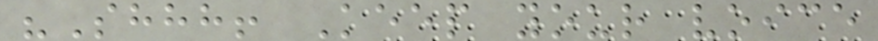"Shhh! Keep your voice
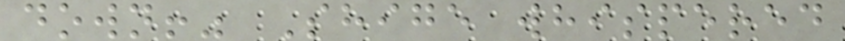down!" Shige whispered
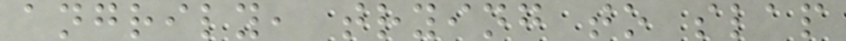angrily, trying to slap
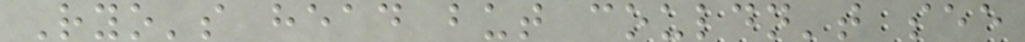Ryo's head but couldn't see
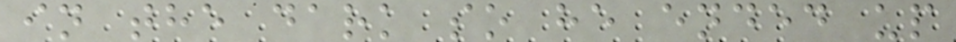in the dark so he ended up
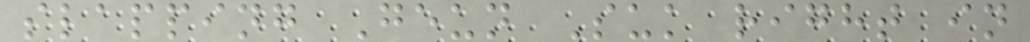slapping Geun Suk right in
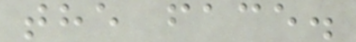the face.
